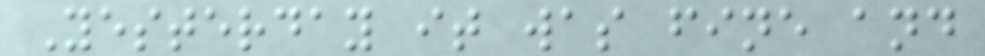Yesterday it was fine and
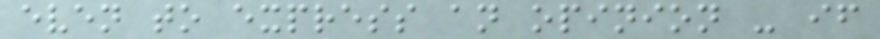even to express an opinion - if
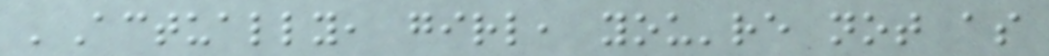'Actually, girl, you're not as
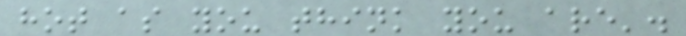hot as you think you are'.
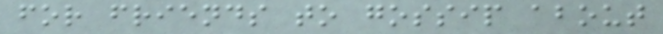for friends to gossip about
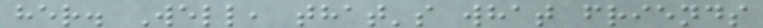her. Well, that's what friends
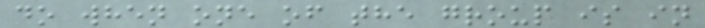do when one of the group is in
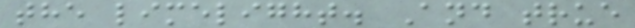the limelight. And true
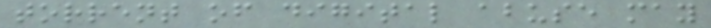torrent of digital abuse may
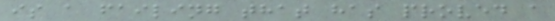is a failing that has proved a
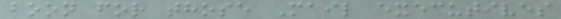boon for those Mail executives
